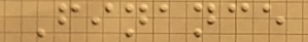Finance
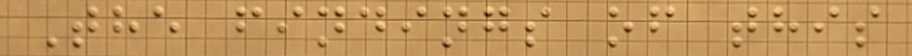The findings of this
